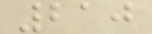210
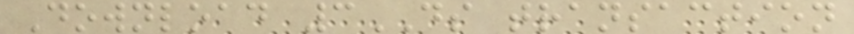Download 3DS transaction
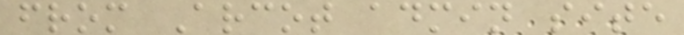from Arcot admin site
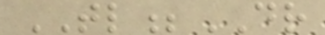TL;DR
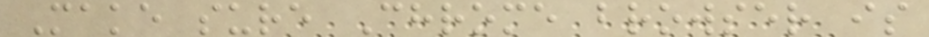Make sure Chrome browser is
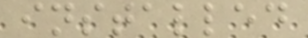installed
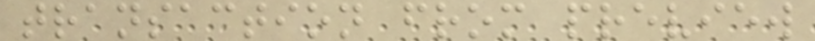transaction from preview
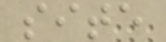site
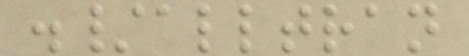./alltran
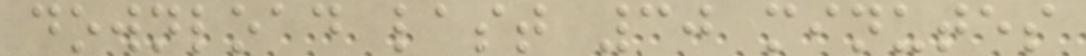download last 30 minutes
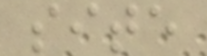site
